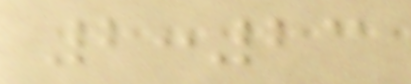2:23
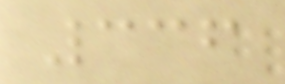336
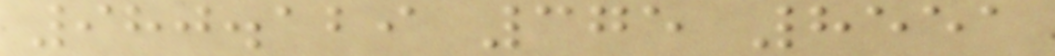980.129 375 8551
